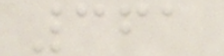361
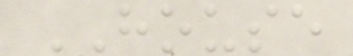HOUSE
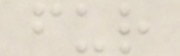fur
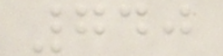740
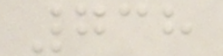738
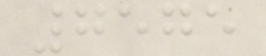7575
